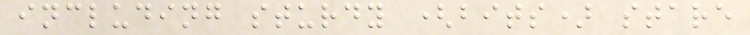including sturdy (bits) stare
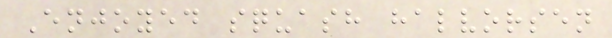Enjoyed squash halvorsen
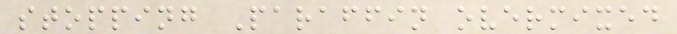stopping Paraffin overmixed
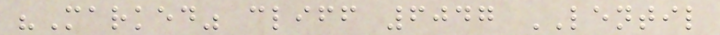"Marked" cliff 6047 LENTIL
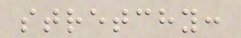stretchy:
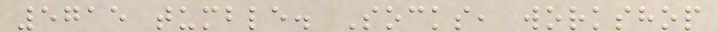5715 tumble. Socks, workshop
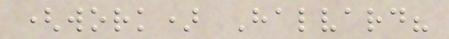(work) Halvard?
